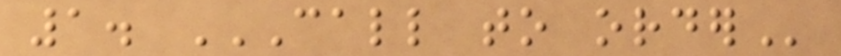1. CALL TO ORDER
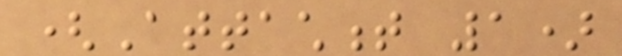(Attachment 1)
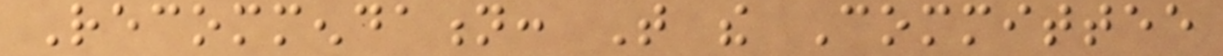Recommendation: That the Committee
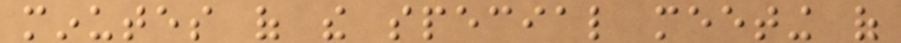minutes of the special meeting of
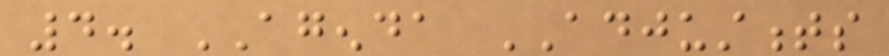4. AGENDA ADJUSTMENTS
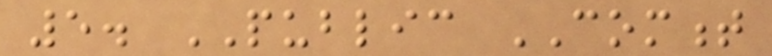5. PUBLIC COMMENT
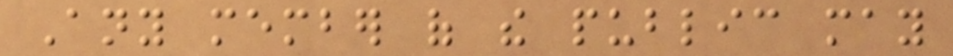Any member of the public may
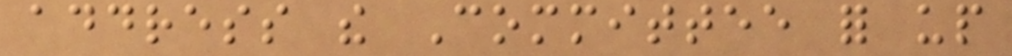address the Committee for up
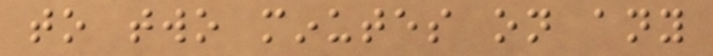to two minutes on any
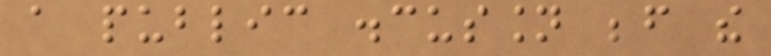a public discussion before the
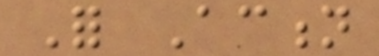For Action
